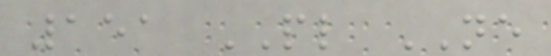151 PL NE
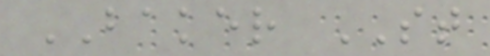BAKER ST
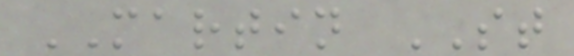MARTIN ST
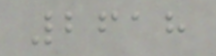2618
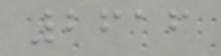2616
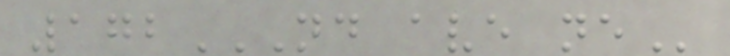172ND AVE NE
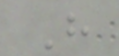H
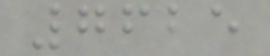7625
